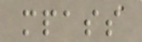mpass
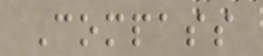Compass
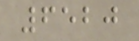6520
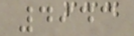4943
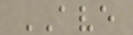AVE
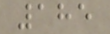185
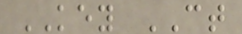KEY CT
